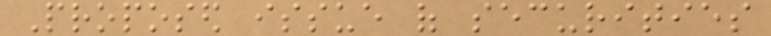Proposed issue of securities
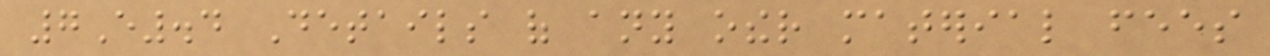7E.4 Details of any other material fees
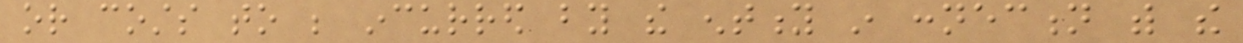or costs to be incurred by the entity in connection with the
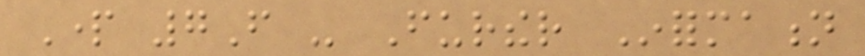Part 7F - Further Information
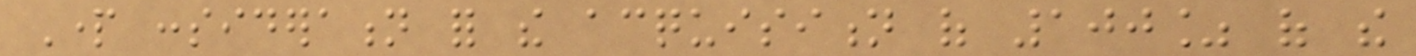Part consideration for the acquisition of 100% of the
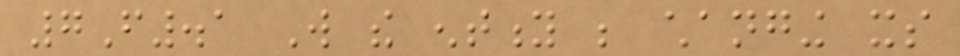7F.1 Will the entity be changing its
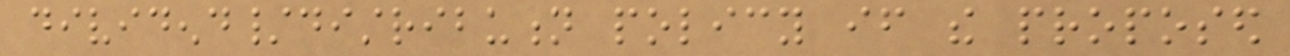dividend/distribution policy if the proposed
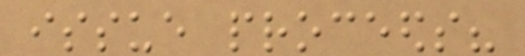issue proceeds?
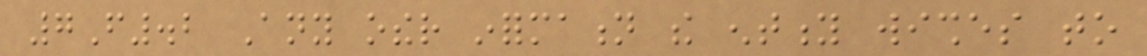7F.2 Any other information the entity wishes to
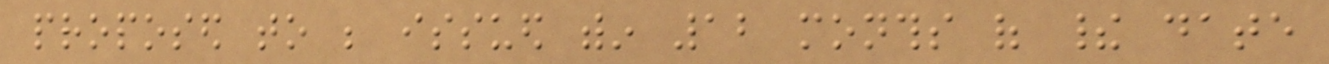proposed to be issued within 12 months of their date
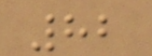82
